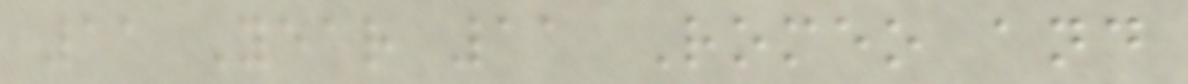11 Year 11 Romeo and
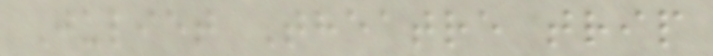Juliet Theatre trip
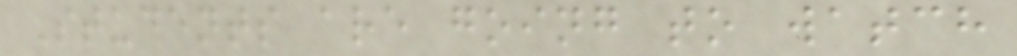Students are going to watch
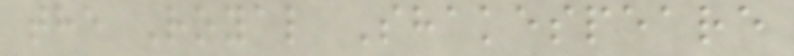the Royal Shakespeare
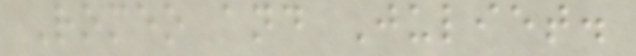Romeo and Juliet.
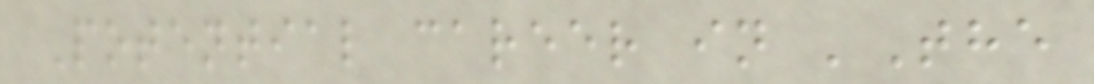Potential career in 'The
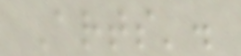Arts'.
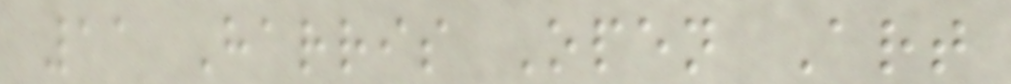11 Harris Open Art
